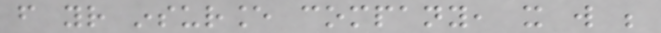from your insurance company, it will be
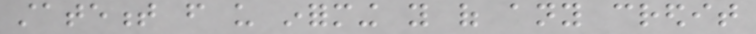statement from us informing you of any credit
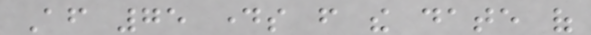After 75 days from the date of
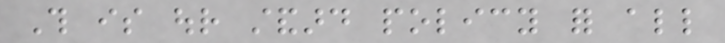This is our standard policy for all
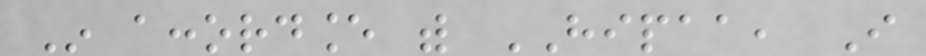In accordance with HIPAA, I
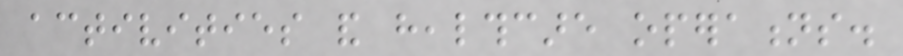activities and healthcare operations.
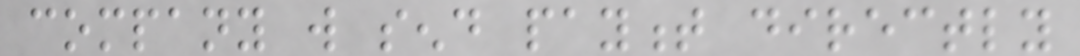company will send payment directly
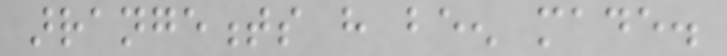arrangements have been made.
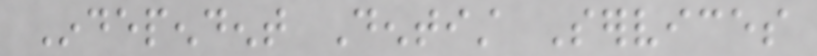Independent Dentist Services
